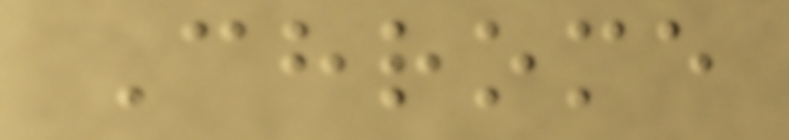Chrome
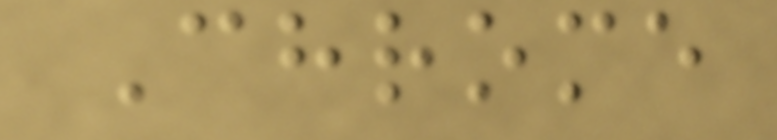Chrome
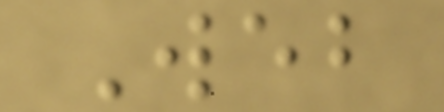Web
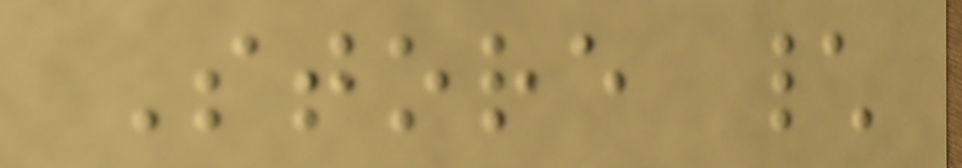Store \
